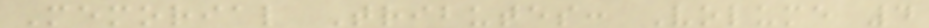Memorial Tributes: Volume 4
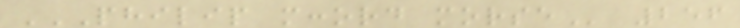PHILIP MCCORD MORSE 256
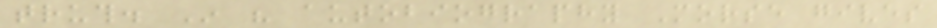truth. In his autobiography Morse gives
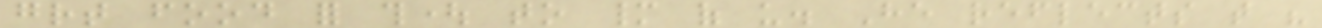great food for thought to many of us. He reflects that his
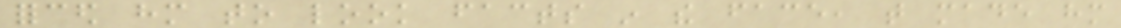forced him to look facts in the face, that made him
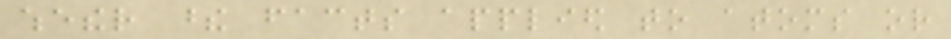whether these facts applied to atoms or
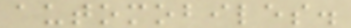automobiles.
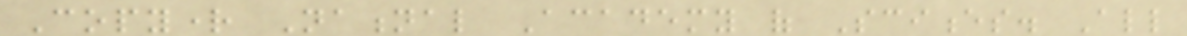Copyright National Academy of Sciences. All
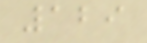129
